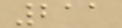211
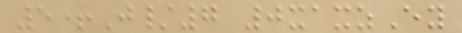5+J/7 0xaxzEy
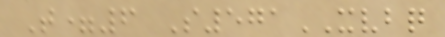T=6 S571XVBQ
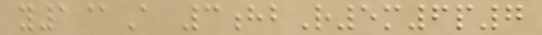y1@A 3hbR5m6p7
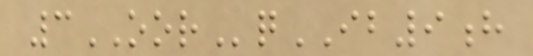3OORqIB9h
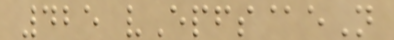425 vEpfs@eN
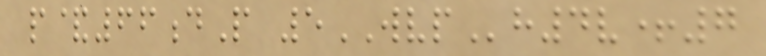p&66dP 5WVPh4v+7
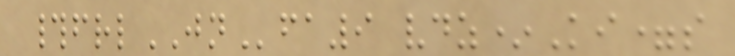#frlJNfa9 vdz*Ki=s
